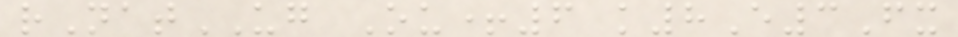rNatUG Ou+6 k8E3Fx
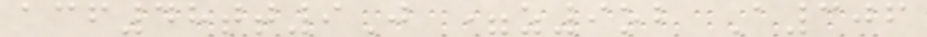acf48tt9J =z9ob A306
